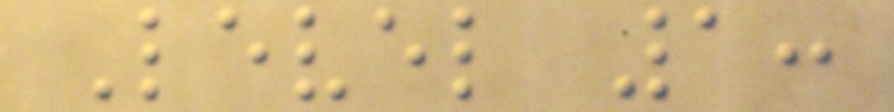Level 1:
